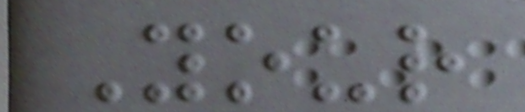Your
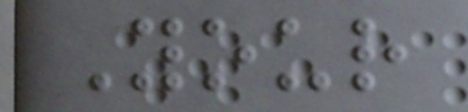Your
